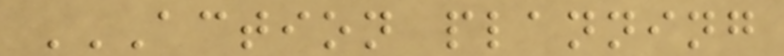ACTION PLANNING
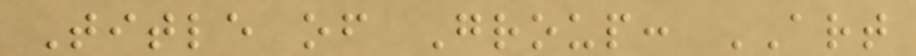Title of Group: ART
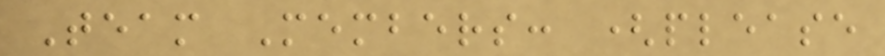Team Members: (please
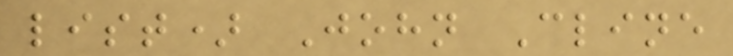list) John Cline
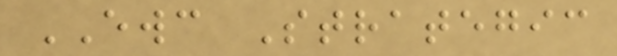EWC Strategic
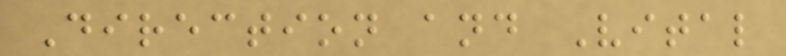Direction and Vital
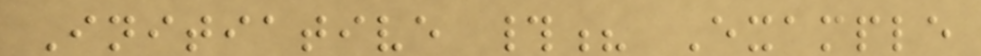Initiative #? Example
